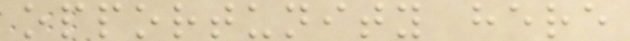opportunity here
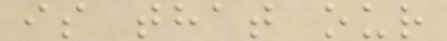is that our
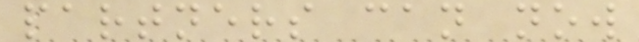partners can now
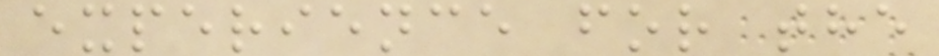experience for the
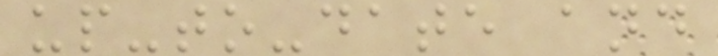up-to-date and
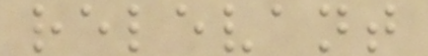relevant
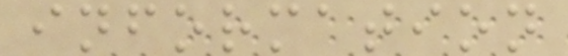information
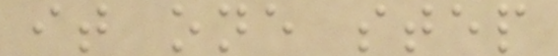it one step
